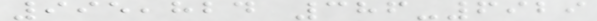995,824 386-6929
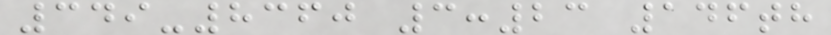349-8360 3:23 146th
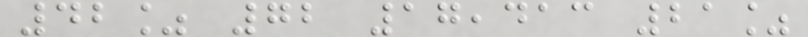42% 72 17,413 21%
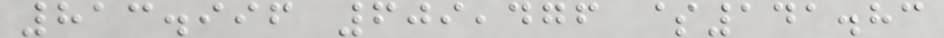813.996 609,476 $141.83
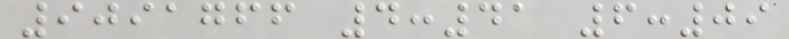9091766 4:41 6:09
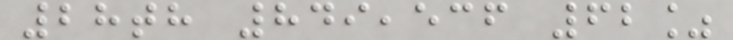28th 849,536 62%
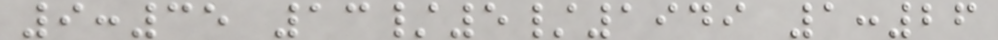9:35 13/5/1949 1:26
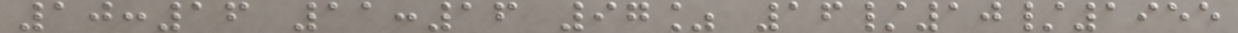10:16 11:16 97% 16/10/1955
